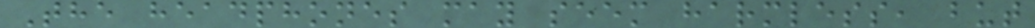The headphones may seem harmless, but
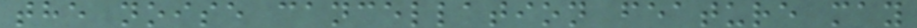the noise cancellation feature may
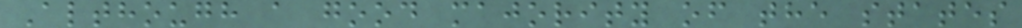Although a good majority of the states
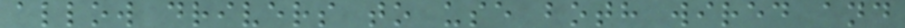allow drivers to use both wired and
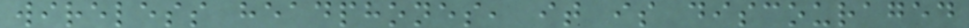wireless headphones, it is discouraged
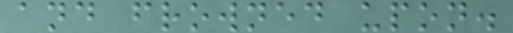and frowned upon.
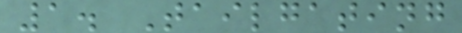1. Tailgating
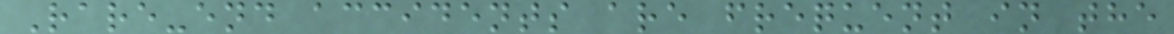Rare-end accidents are frequent in the
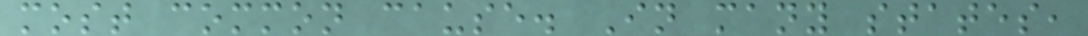most common cause. In many states,
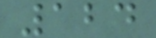124
